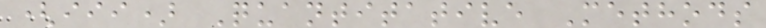(iii) Quantitative Methods
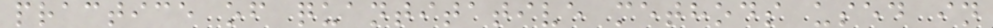practice of quantitative methods used in
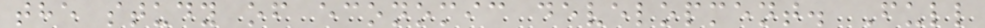the study of economic development. Full
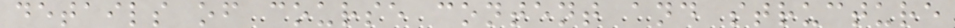details of course content and structure
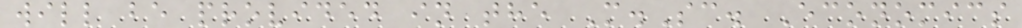will be provided in the M.Sc. Economics
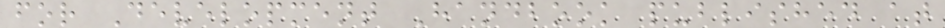for Development Handbook published at
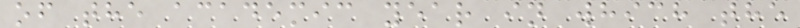of the academic year in which the
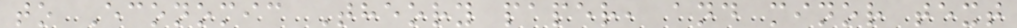to Economic Theory paper, and minor text
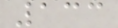133
